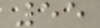55
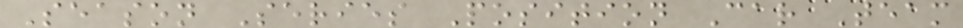Season Series Position Car Team
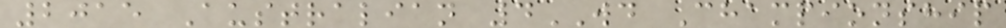2015 Australian 4WD Championship
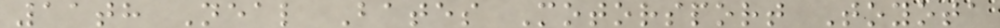11th Neal Bates Motorsport Toyota
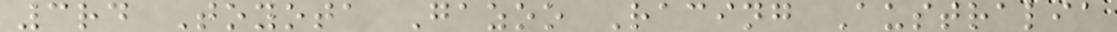3rd Toyota Gazoo Racing Australia
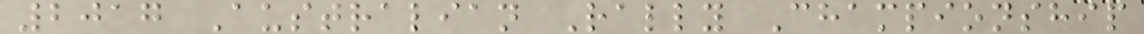2017 Australian Rally Championship
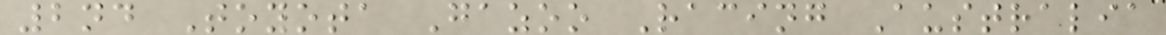2nd Toyota Gazoo Racing Australia
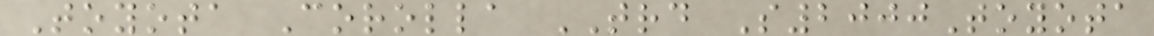Toyota Corolla TRD S2000Toyota
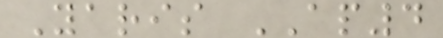Yaris AP4
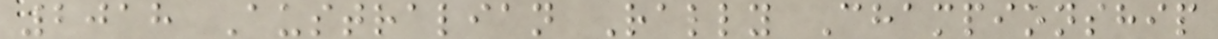2018 Australian Rally Championship
